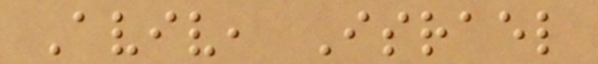Aviv, Israel
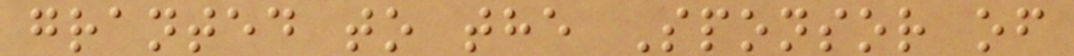granted to the Sponsor of
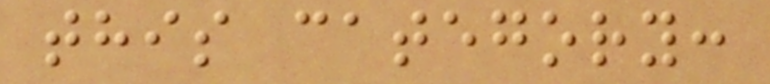this category:
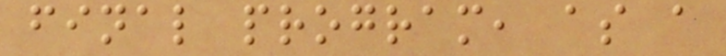final program, as a
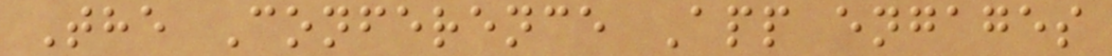The Conference App engages
